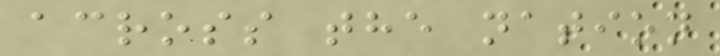across the nation
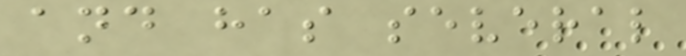and has several
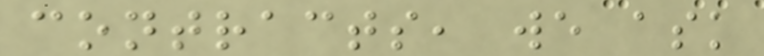contracts, we ask
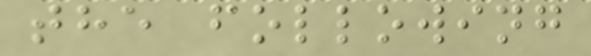the following
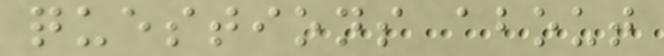questions about
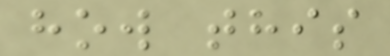how this
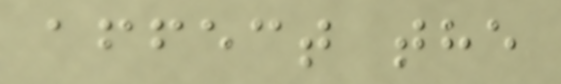affect the
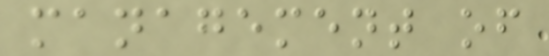management of
